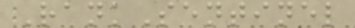RankSentinel
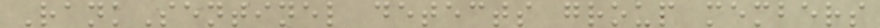RankSentinel detects group members
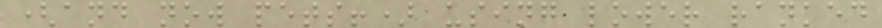(and now pets!) using lower ranked
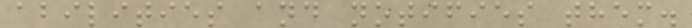abilities and notifies them.
